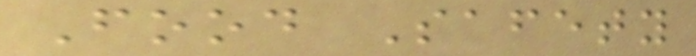Food Safety
